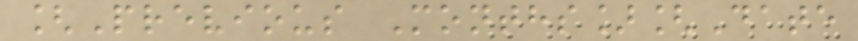[Previous Months][Date
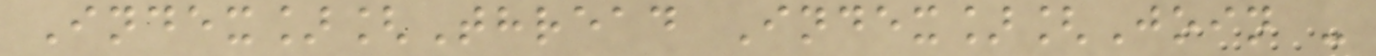Index][Thread Index][Join -
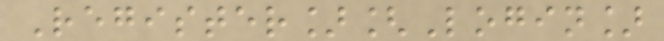Register][Login]
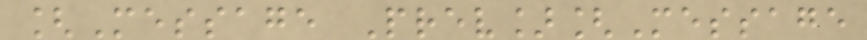[Message Prev][Message
